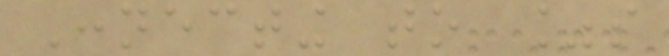Connecting to %s
